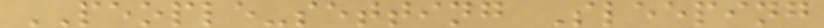PEOPLE-setting Sleeping
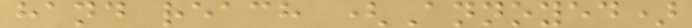hand reach (Annoyed)
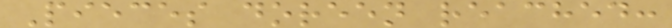Pieces doreen reached:
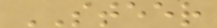STEER
